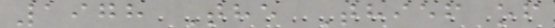1978 The Thief of
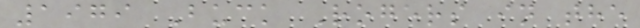1979 Buck Rogers in the
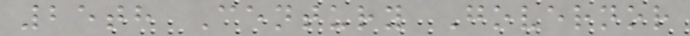25th Century Governor
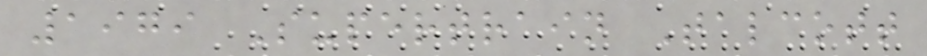1979 Supertrain Talcott
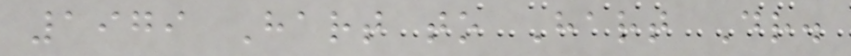1979 Hart to Hart Dr.
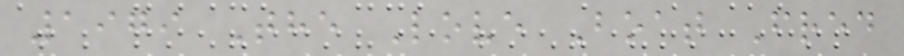1979 The Love Boat Fred
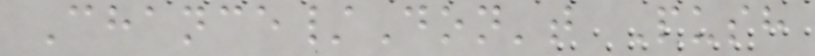Chance/Don't Push
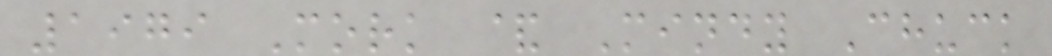1979 Mork & Mindy Chuck
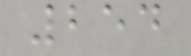254
